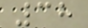38
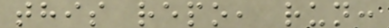this repo, run:
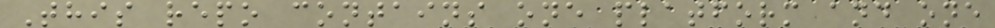This repo contains one platform and one
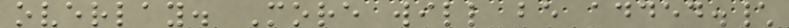overlay. More will be added.\
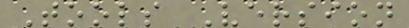Tools Version
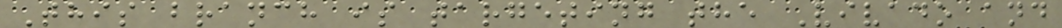This branch is targeting the Vivado and
